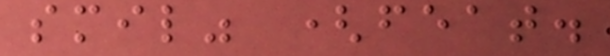smil" (feat.
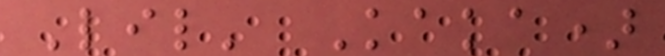Lil' Kaka)
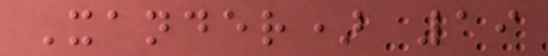Xander) 19
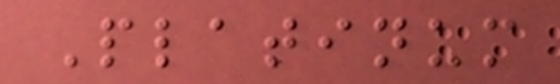Platinum
